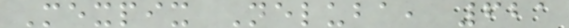Mexpix Neluba, 621
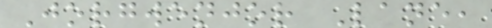Jorgwenjor Lane,
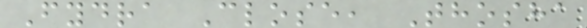Fydra Close, Thosha
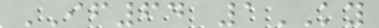IF64 1KY
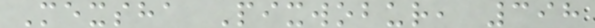Mexsha Pixwobur, 398
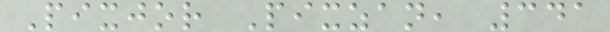Pixjor Pixzan, 341
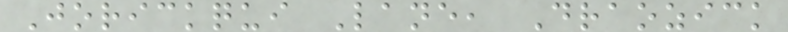Jorickqui Lane, Draozick
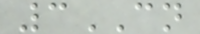3CN
